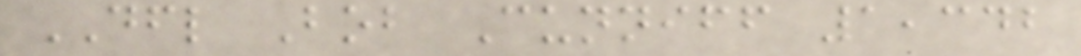DFL Bob Cunniff 1,342
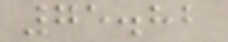75.82
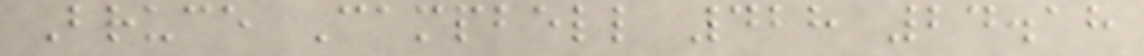Bruce Campbell 428 24.18
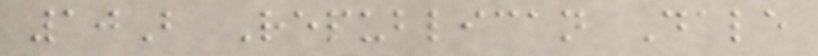10B Republican Dale
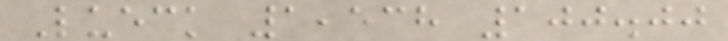Lueck 1,538 100.00
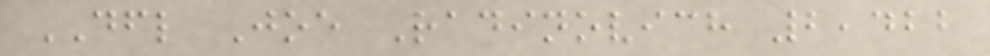DFL Joe Radinovich 2,422
